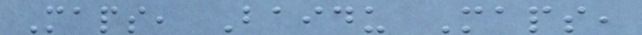Maps, Baidu Maps,
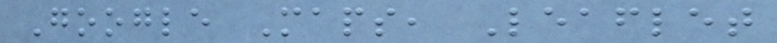Google Maps, Leaflet
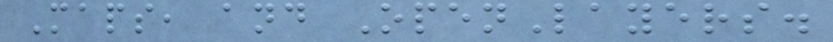Maps, and OpenLayers.
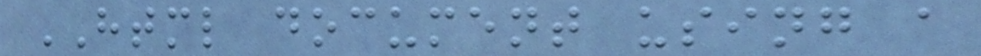HTML document using a
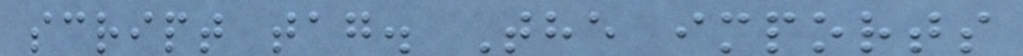script tag. The imports
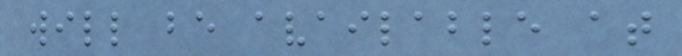will be available at
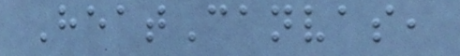HeatCanvas,
